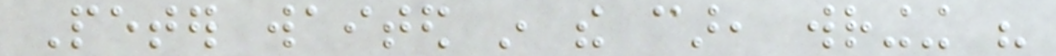Peter waited in the car, wringing his
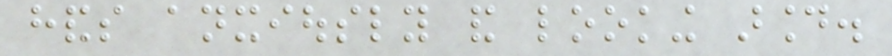hands anxiously and looking around.
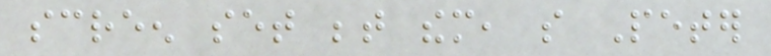screen set between them, so Peter
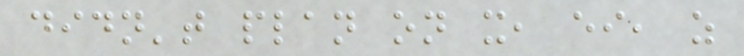didn't plan on it, either, as
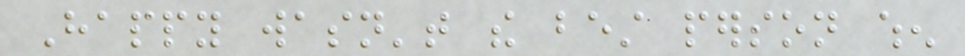Happy wasn't the best person when
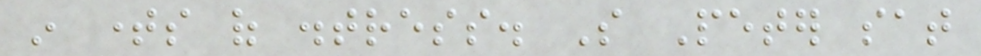in times of distress. So Peter sat
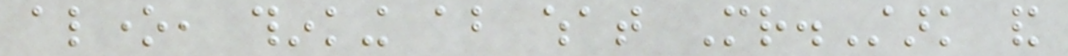alone, thinking about what Mr.Stark and
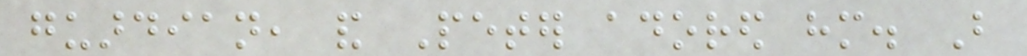guardian, and Peter adored him. But
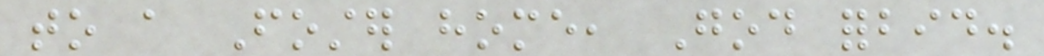to a Foster home, God forbid.
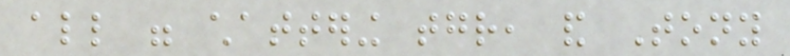all were chattering together, and Tony
